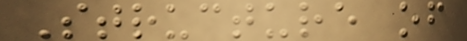Structure of
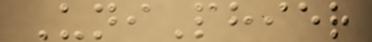UniPhier
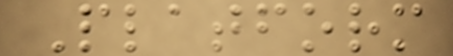Platform
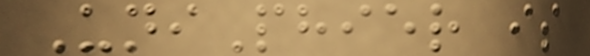UniPhier is
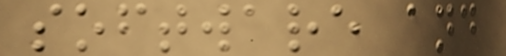software and
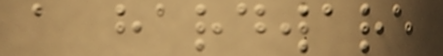a hardware
